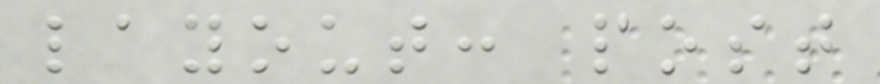layout: post
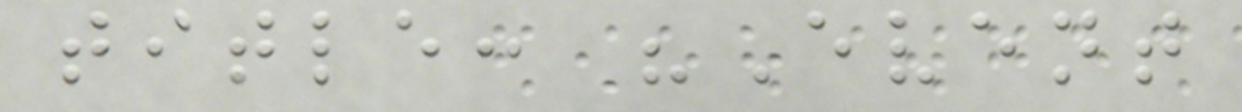title: "Event
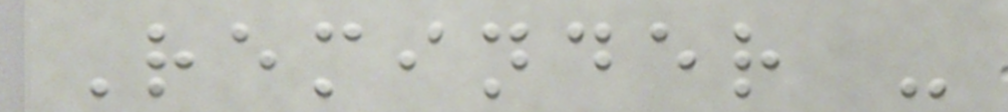Reminder -
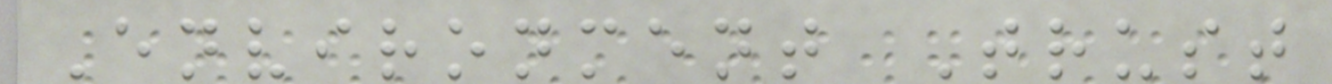Environment Trust
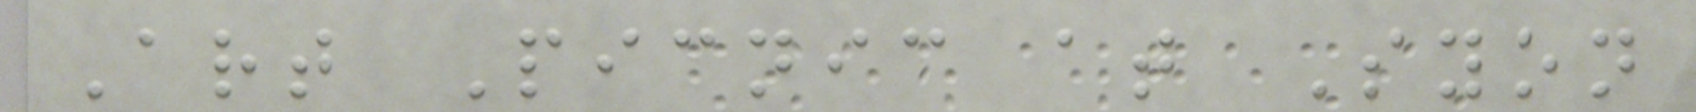Art Picnic at Syon
